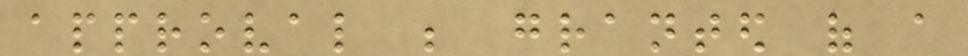approval be granted of a
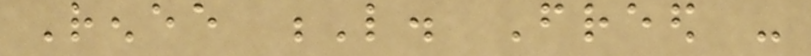Renee L. Freed -
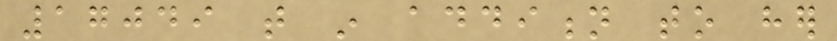17049 that in addition to her
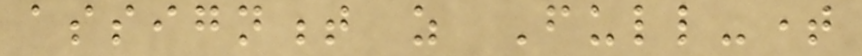assignment as Full-time
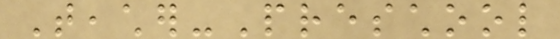Teacher-Preschool
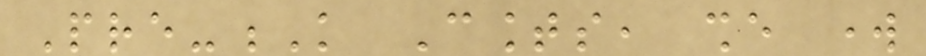Pre-K Counts, she work
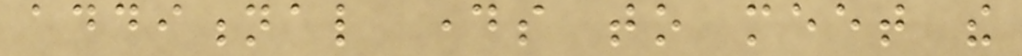additional days to meet the
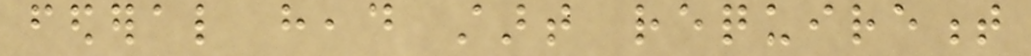federal head start requirement
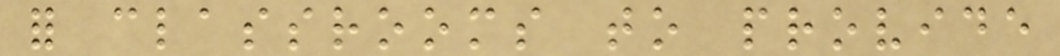for classrooms to provide
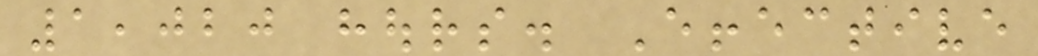1,020 hours. Effective
